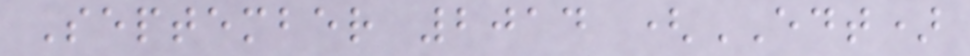September 2014 (EDT)
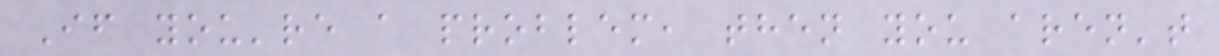If you're a problem, then you aren't
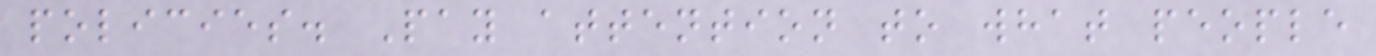policies. Pay attention to what people
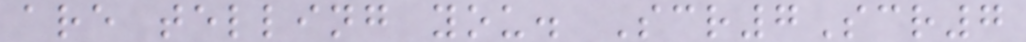are telling you. Scr7Scr7
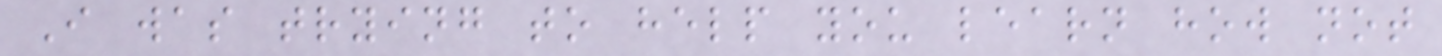I was trying to help you learn how not
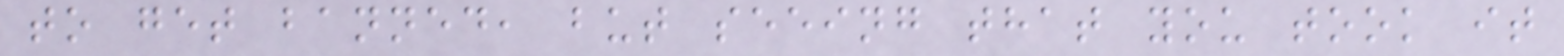to get banned, but seeing that you took it
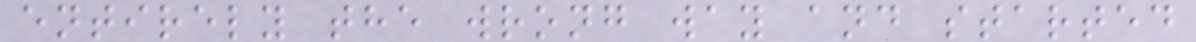entirely the wrong way and started
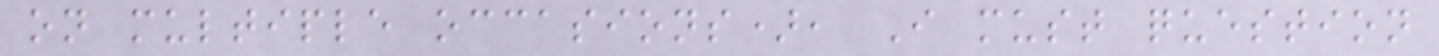on multiple occasions), I must question
